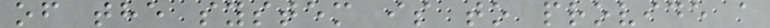of the system is to provide a
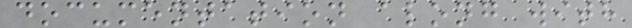documentation along with
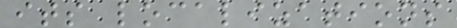its localizations
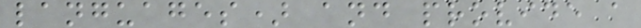languages) and provide a
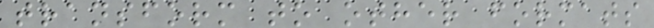transform to other formats
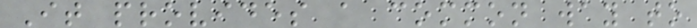It provides a common way to
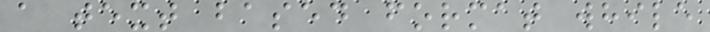a text based format while
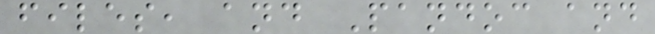files, and Pandoc and
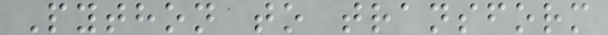Python to transform
